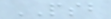PSB
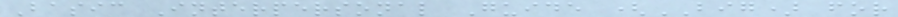Basic Interpersonal Guide (BIG) for
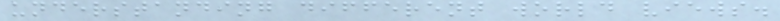understanding different world views.
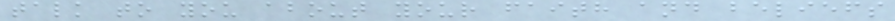talk to you about your faith and beliefs
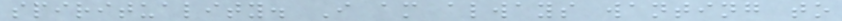spirituality. I am always wanting to
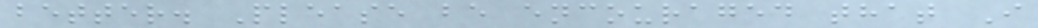better. Please be encouraged that I
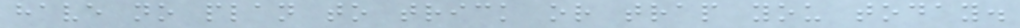have no plan to trick or trap you today.
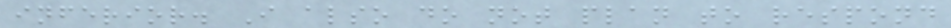inferior. I also do not plan to respond
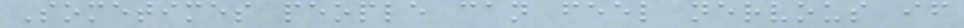Sometimes people can feel nervous if
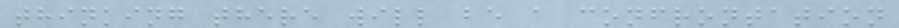thinking there will be a confrontation
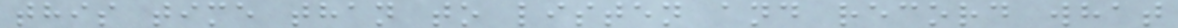this time than to listen and record what
